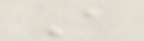A
